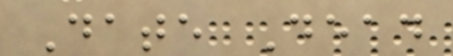Date Dead
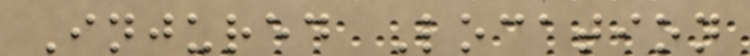Injured Location
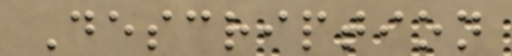Description
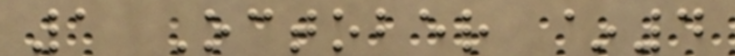1 October ~4
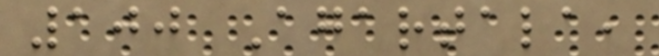100 Agartala,
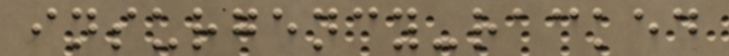insurgency-racked
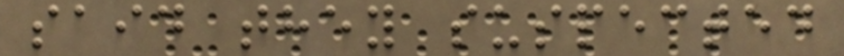said they suspected
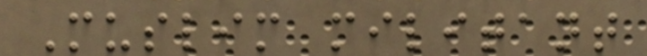Muslim militant
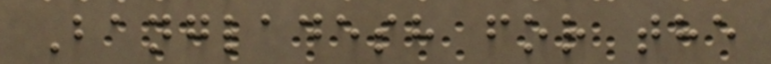Bangladesh for the
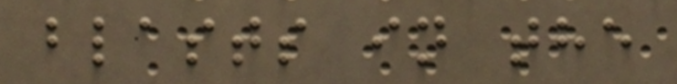blasts in the
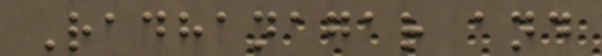Radhanagar and
